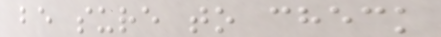be sure to check
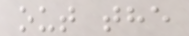out the
